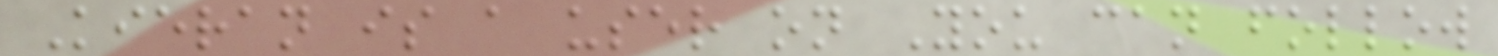Kieran is a user on You can follow
